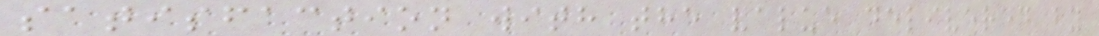satisfaction with the value delivered by
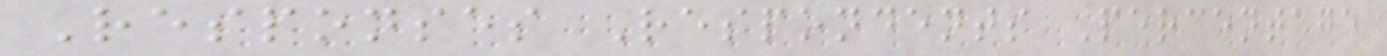Responses Respondents Percentage
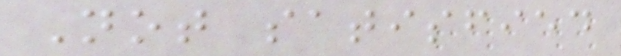Not satisfied
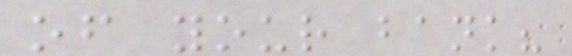of your bank?
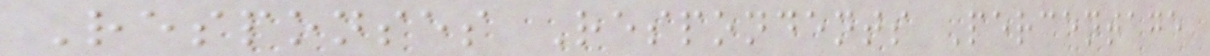Responses Respondents Percentage
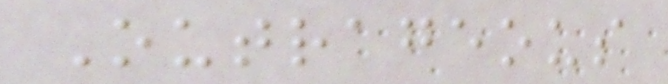Outrageous
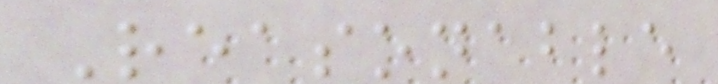Reasonable
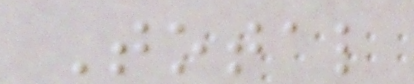Total
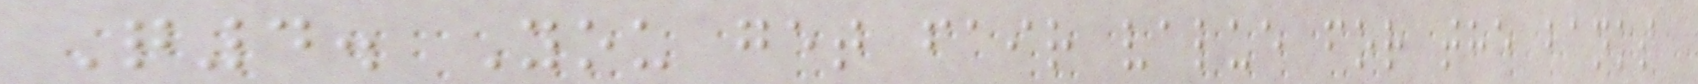Q4. You get fair value for the banks
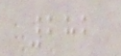282
